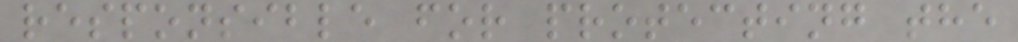responsible for protecting the
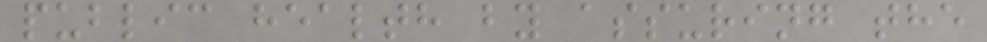public health by assuring the
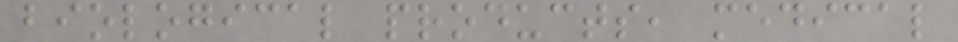biological products, medical
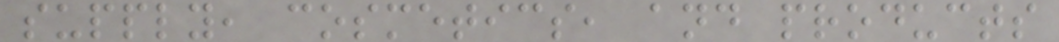supply, cosmetics, and products
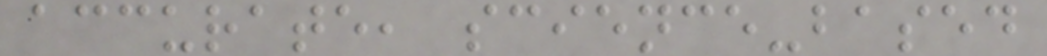accurate, science-based
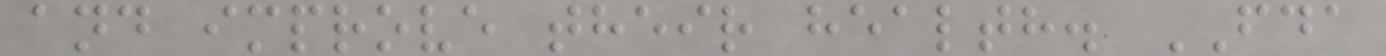and improve their health. FDA
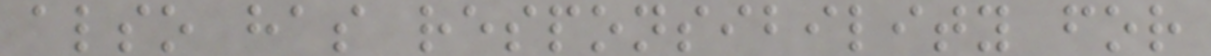also has responsibility for
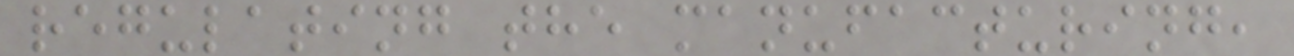regulating the manufacturing,
